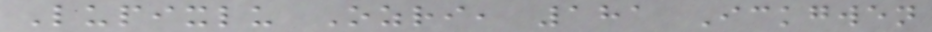Lupixlu Ozri, 181 Ickgwen
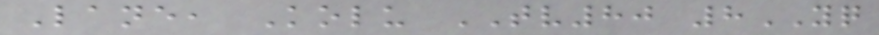Lane, Kolu TV80 8YQ
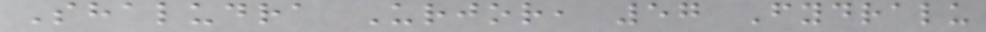Shaludra Urjor, 57 Fydralu
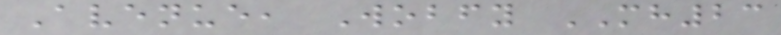Avenue, Wobfy MH23
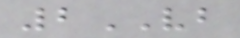2VB
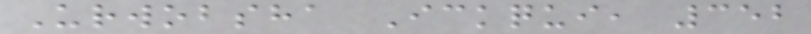Urwobsha Ickqui, 352
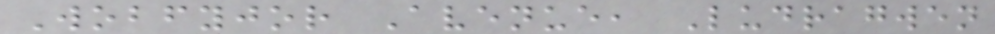Wobfyjor Avenue, Ludragwen
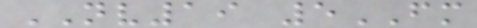NV19 5FM
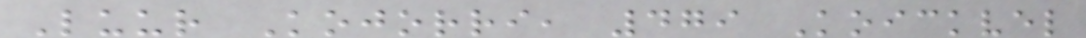Luur Kojorri, 479 Koickvel
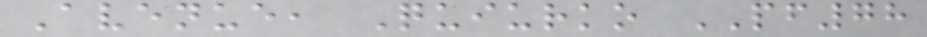Avenue, Quiurko PF78
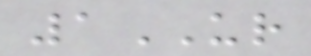1UR
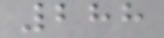288
